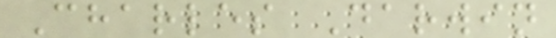Charles Darwin
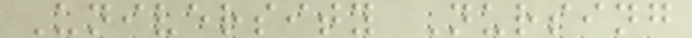University Nursing
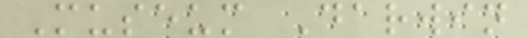Museum Darwin
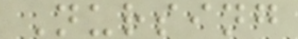Nursing
